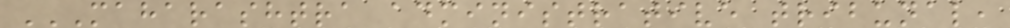MAHARASHTRA ADMINISTRATIVE TRIBUNAL,
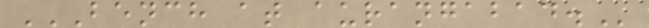BENCH AT AURANGABAD.
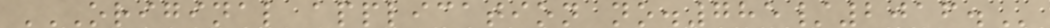ORIGINAL APPLICATION NO.785/2016.
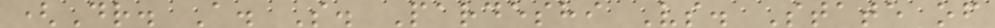(Dr. A. S. Pardeshi Vs. State of
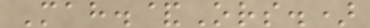Mah.&Ors.)
